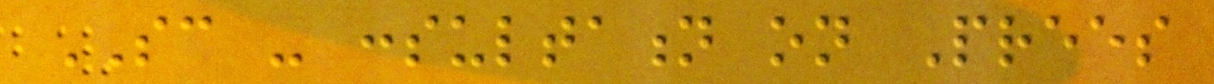SC - consultation on Prees
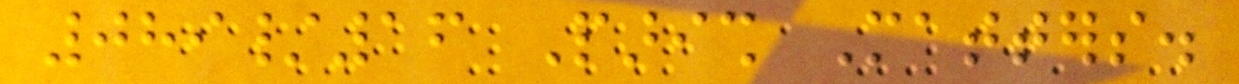089/16 Parish Matters.
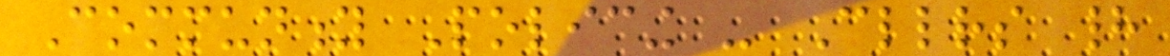Community Policing - Cllrs had
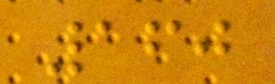160
